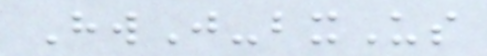HwJ-bxUs
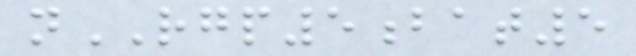nRGP5bat5
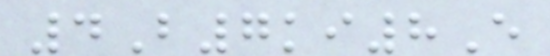4B7ki8E
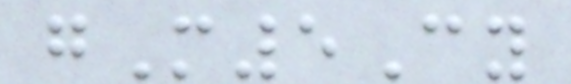gM5Cy
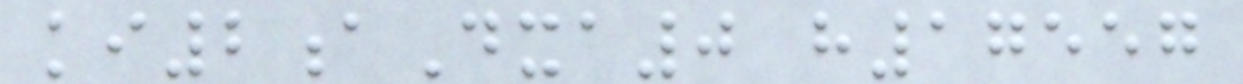ki2aDxa0 h17557
